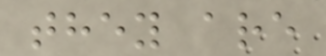they are
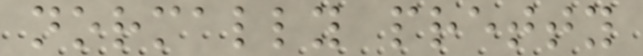normally pretty
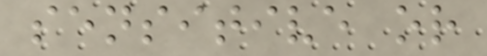sensitive or
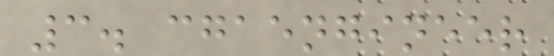3. cgaengineer
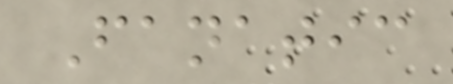Fanatic
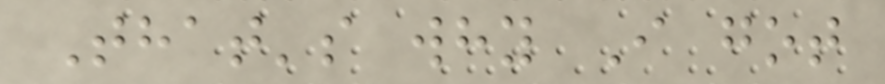That's why I got
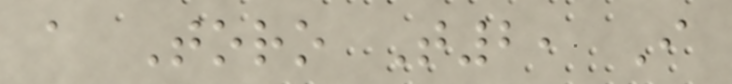a Toro T2, I
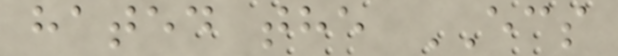hated the ECS
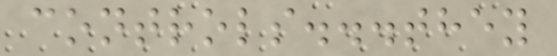controls...they
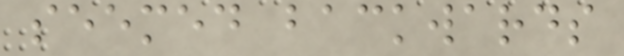seemed backwards
